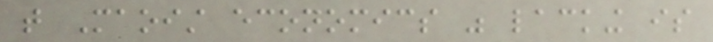that Maoist economics was lacking is
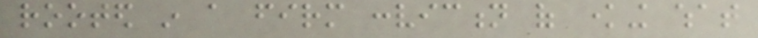rooted in a firm conviction of knowing what
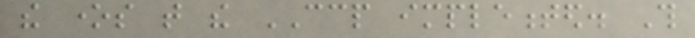the ones that the CCP implemented. This
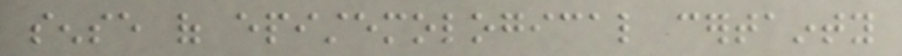sense of epistemological certainty
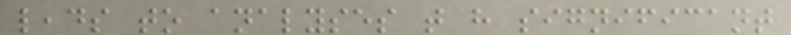leads to analyses that have significant
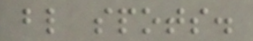blind spots.
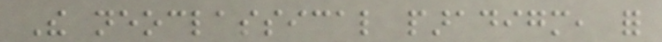The neoclassical paradigm, for
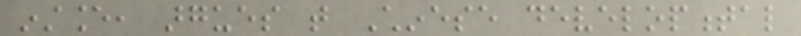instance, argues that Chinese developmental
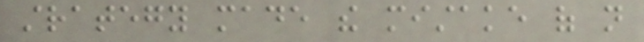strategy made the mistake of not
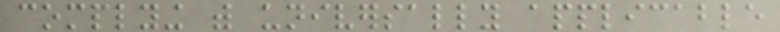complying with universally applicable
